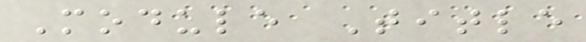Module Title
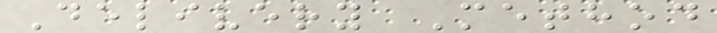Delivery Method
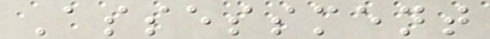Assessment
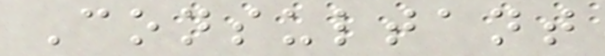Consultant
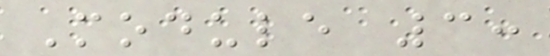Module 3:
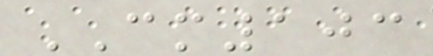CM103
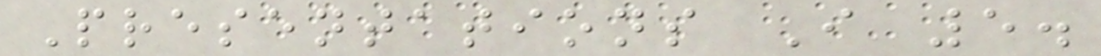Presentations I 5.
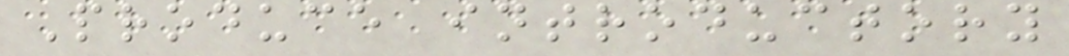Produce introductory
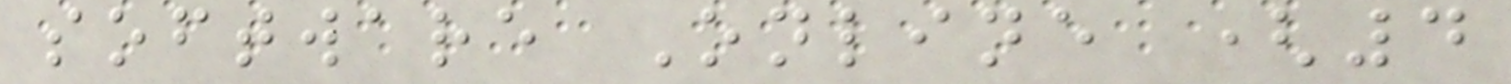software Online (4
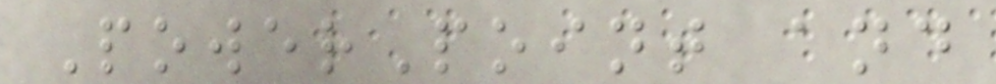PowerPoint and
